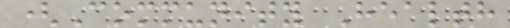(Community Health
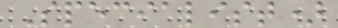Specialist)
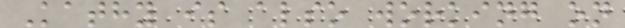Kathy is also working on
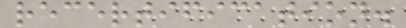recertification.
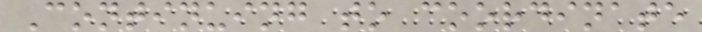Continuing to coordinate
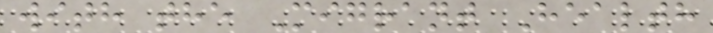with the Migrant Health
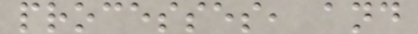processes, and
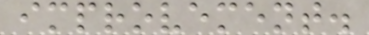improvement.
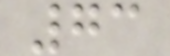73
